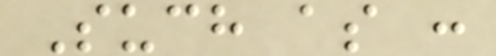Such as :
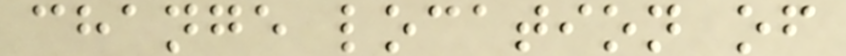change location of
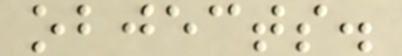objects.
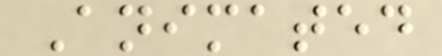Animated
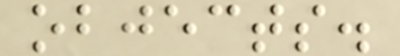objects.
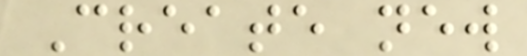Create new
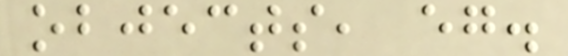objects, eg.
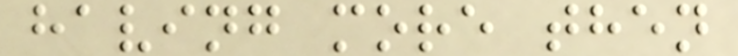having more then
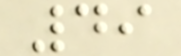49
